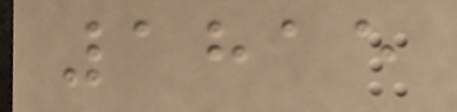1815
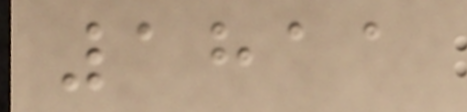1811
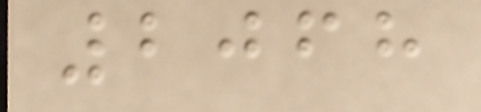2068
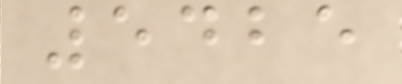5425
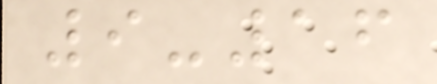9-16
